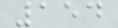154
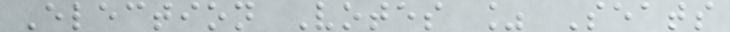Election Votes % Seats
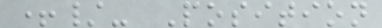+/- Position
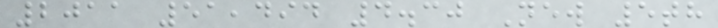2011 51,494 4.30 New 5th
